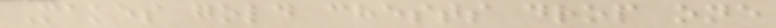Makes gold chests drop one
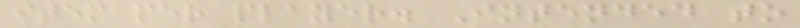item per player. Intended to
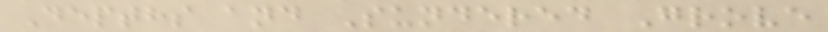Depths and Sundered Grove
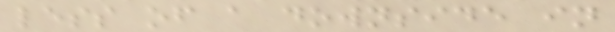less of a downside in
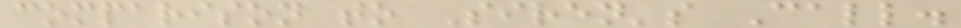comparison to Siren's Call.
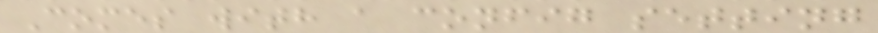Comes with a config setting
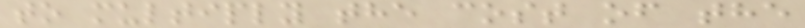to multiply the cost of the
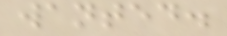wanted.
